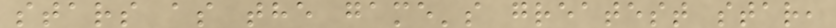stars as the game's greatest star,
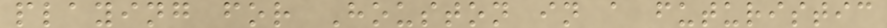playing for Houston in a futuristic
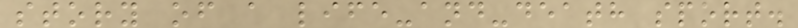story of a life-and-death sport.
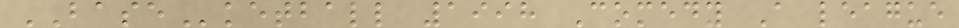BASEketball 1998 Comedy A league
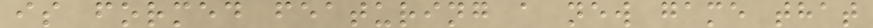is formed featuring a new game that
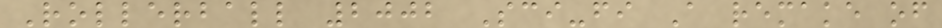Rollerball 2002 Sci-fi A remake of
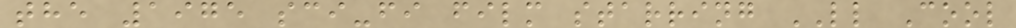the 1975 sci-fi film starring LL Cool
